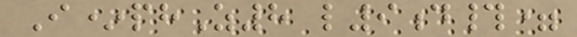I*phZ8 l9d#=
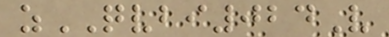zQVBI024V
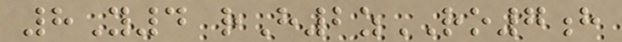8Y4 rH2zRO7h
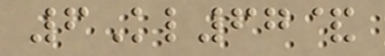6Kl67&
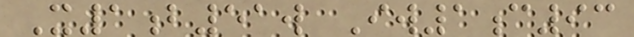X1b51w Iw1c93
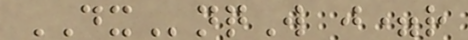DXnqW j=r
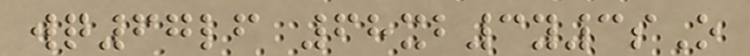wq67lf 68xb3y3sO
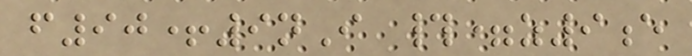f90+9nI #=z9e
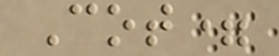Cot=
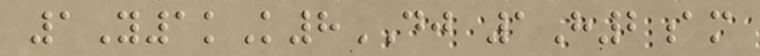1Y1kK8DJ 1H2am
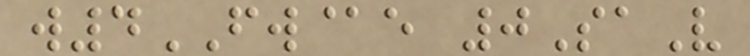w4FW@e 0SaV
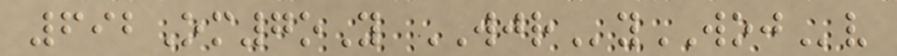692Om7oY WJRyWOJv
